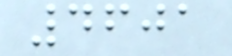4601
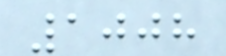1008
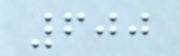600
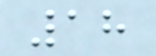18
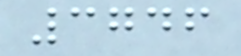3746
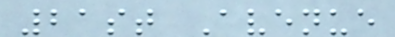21st Avenue
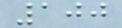100
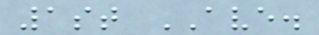1st AVE.
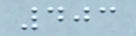403
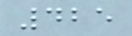425
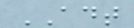ADT
